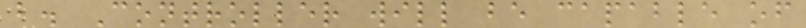b. Controller will be capable of
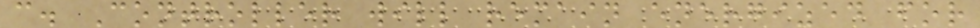c. Controller will remain energized for
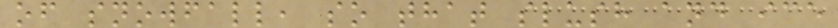of snowfall, so that slush and ice
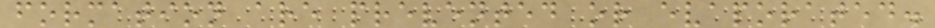formation are prevented or evaporated.
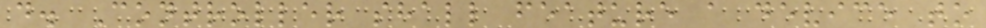d. Controller shall feature a device to
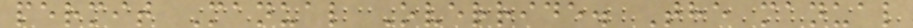permit Manual Override. The manual
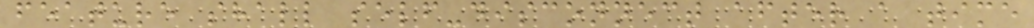feature shall self-disconnect after a time
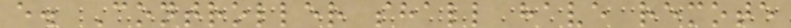e. Controller shall have remote
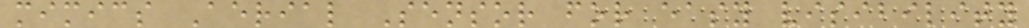mimics Aerial Sensor for easy visibility
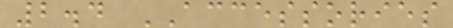2.4 ACCESSORIES
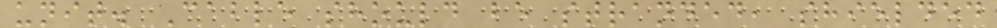unit. Cable should be stranded, shielded
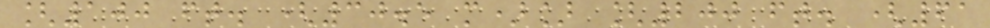[100 ft. (30.5 m)] [200 ft. (61
